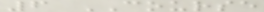6 COURSE
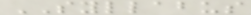SYLLABUS
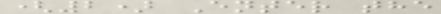(2) Enter the
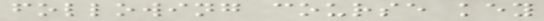following course key
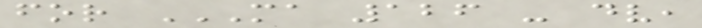for MA 126 - DV,
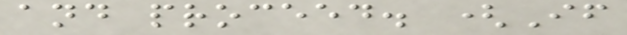and proceed. (If
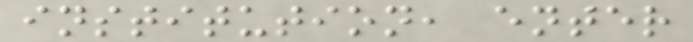institution, enter
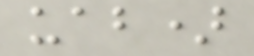uab)
